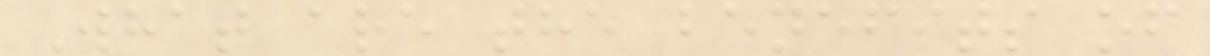What are the benefits of
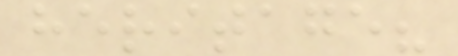heritage?
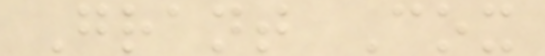Grant Cox
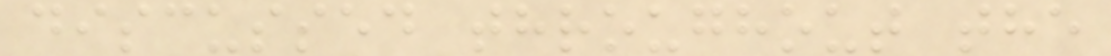discussed throughout the
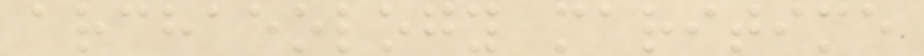archaeology maritime
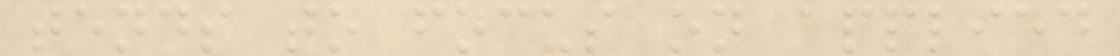tends to focus on applied
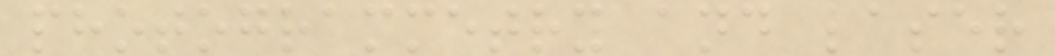photogrammetry and laser
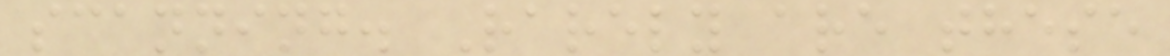scanning. Rarely are these
